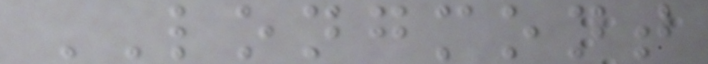LONGMONT
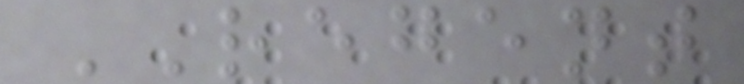REGENT
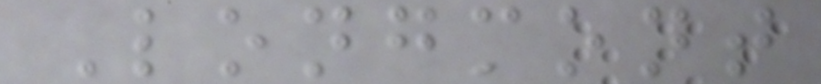Longmont
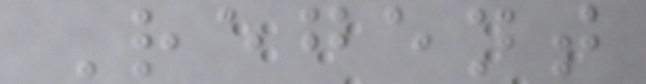Regent
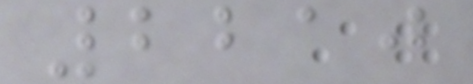2210
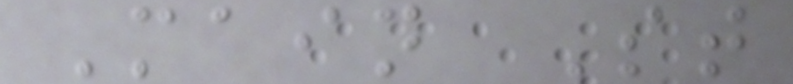Main St
